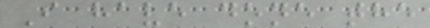I have done the
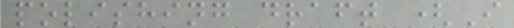polishing draft (I
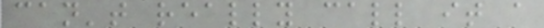can't really call it a
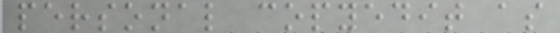personal copyedit as
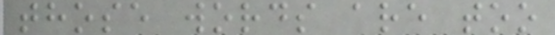those words are too
